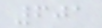601
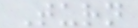Turn
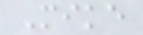Mike
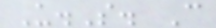U.S. C
